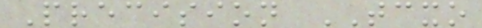Precision TCXO
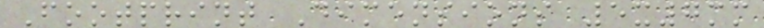Footprint Dimensions 5x7mm
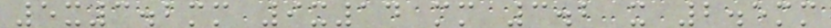5x3.2mm 9x14 mm 3.2 x 2.5mm
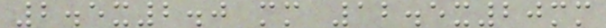2.5x2.0 mm 12.5x20mm
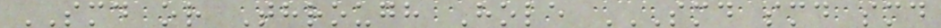SMD or Through Hole SMD SMD SMD
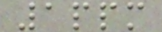1ppm
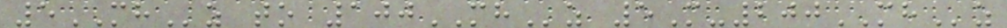5MHz to 100MHz 5M-200MHz
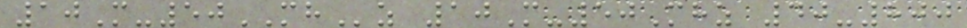10M-50MHz 10M-50Mhz 40-800
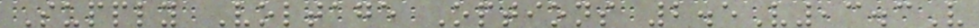Supply Voltage Options 2.5V,3.3V
